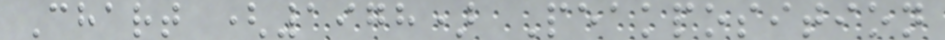Chart (1978) Peakposition
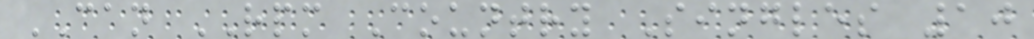CAN RPM Country Singles 10
